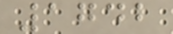1742
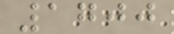1700
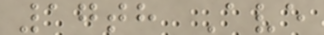17th Ave
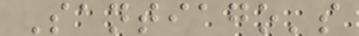Santiago's
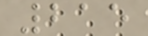215
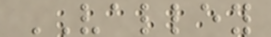VALLEY
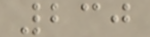230
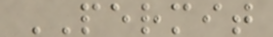PERMIT
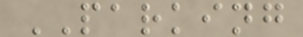PARKING
